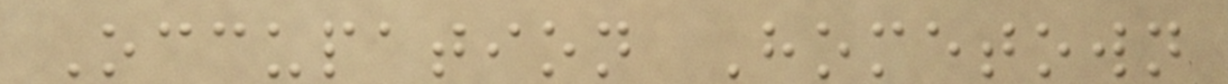Occupation Hometown
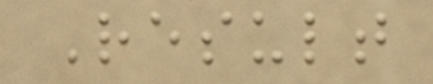Result
